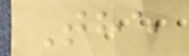The
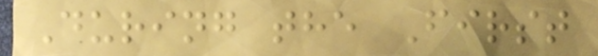During the First
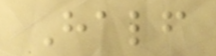Half
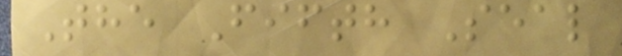The Fifth Seal
